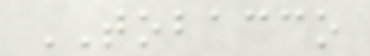TOBACCO
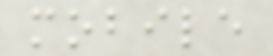mobile
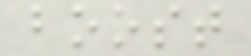boost
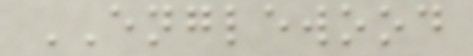ENGLEWOOD
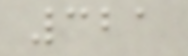321
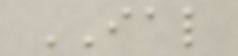IAL
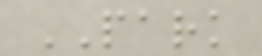PARK
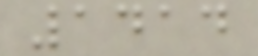1414
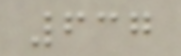637
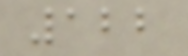122
